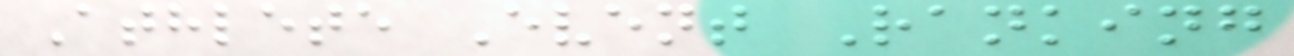Athlete Event Ranking
